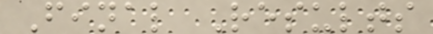Final Results
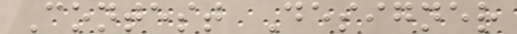Contest Designer
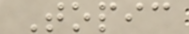Topic
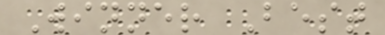Winner Best
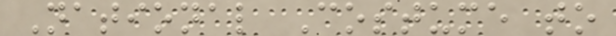National Costume to
